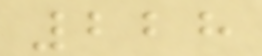228
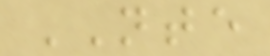NTE
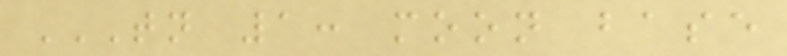TN 1: MOON BASE
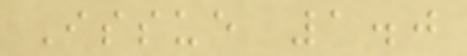Issue 1.0
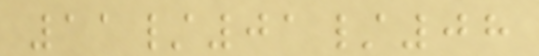11/01/08
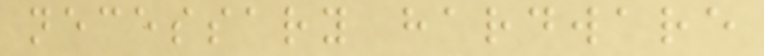necessary hardware
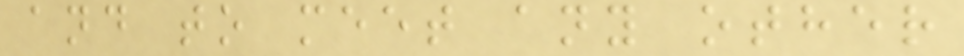and to meet any other
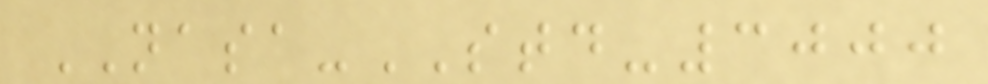NASA-STD-3000
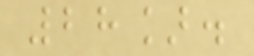28].
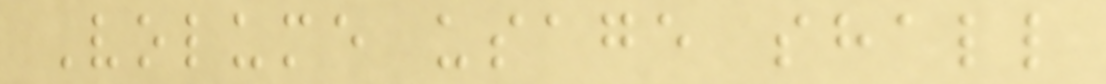Volume usage shall
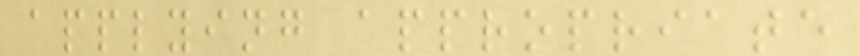applying appropriate
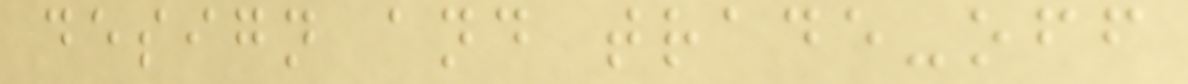design and trade-off
